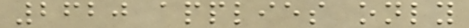2620 applies only
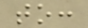to:
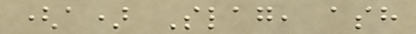(a) Slag, ash
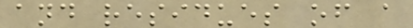and residues of a
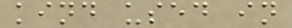kind used in
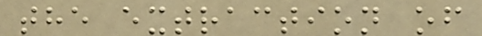the extraction of
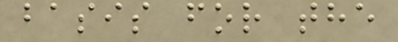basis for the
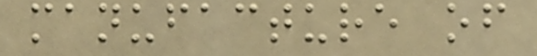manufacture of
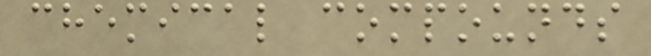chemical compounds
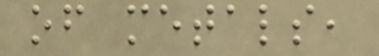of metals,
